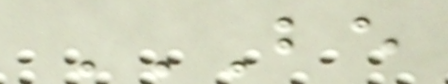BE
